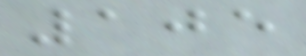105
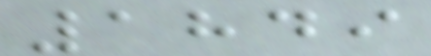1849
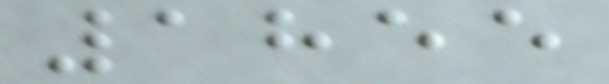1855
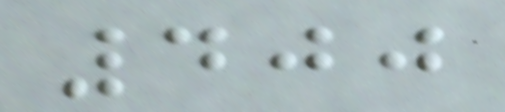400
